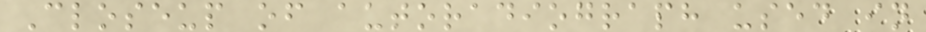Closeup of autoradiograph used in
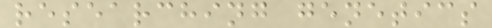researching genetics
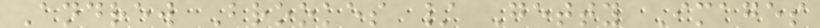Andrew Brookes / Getty Images
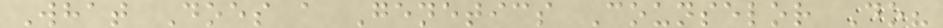What Does a Genetics Counselor Do?
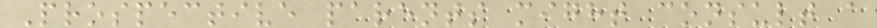Prospective parents might consult a
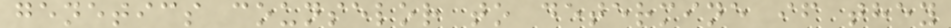genetics counselor to determine if they
